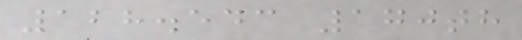128.543 170th
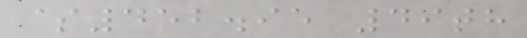$452.95 49th
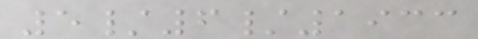5/6/1933
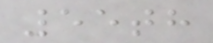55th
